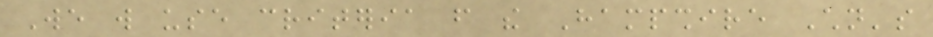We will use criteria from the Hampshire Children's
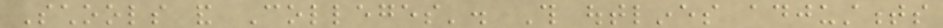Schools and Colleges'. This outlines adjustments
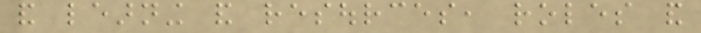and learning and resources, roles and
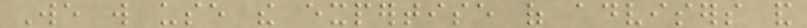We will use the expertise of advisers and
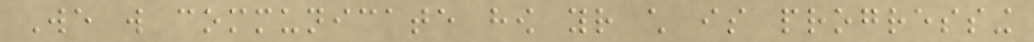We will communicate how your child is progressing
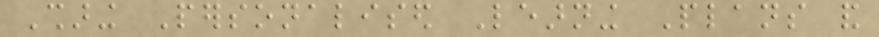Sharing Personalised Learning Plans and
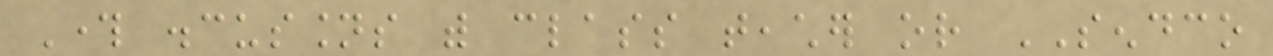Through discussions with class teacher or SENDCO
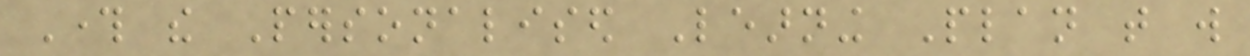Through the Personalised Learning Plan that will
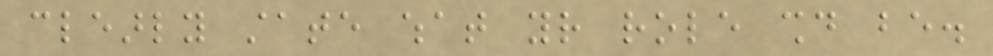clearly state what your role should be.
